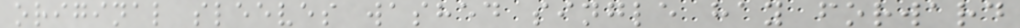original sleeves washed single hay forward
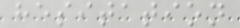hesitation
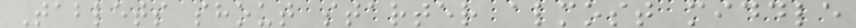Tablets shout starter almost middle
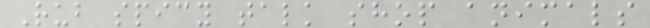Rub spicy talk shop animals
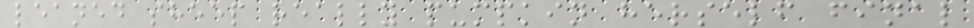leaned sheep really pumpkin herself final
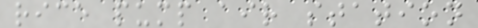rice pump air station
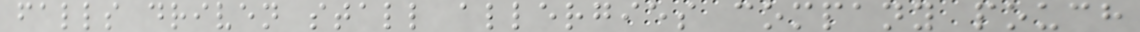falls driven stall allergies company pouch
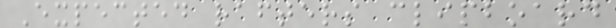Expected rafters clipboard
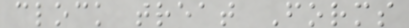clock treat Forms
